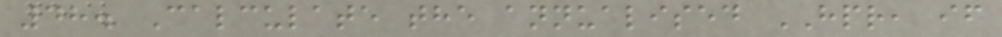48. Calculate the annualised HPR, if
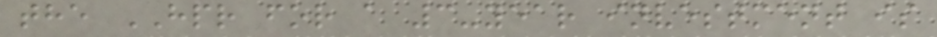the HPR for a 3-year investment is
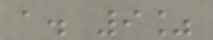a. 9%
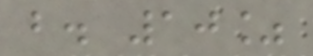b. 10%
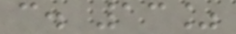c. 13%
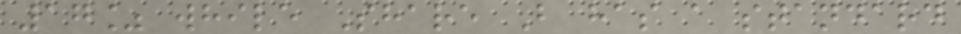17% while Share B has a standard
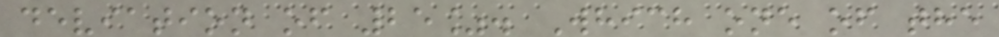deviation of 25%. Which one of the
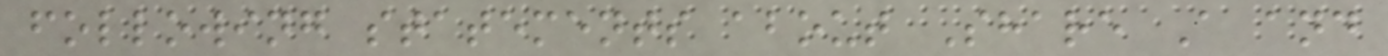following statements about Share A and
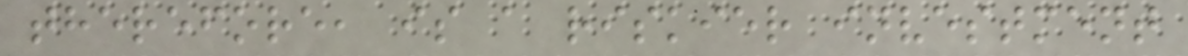therefore, is a riskier investment
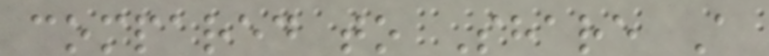compared to Share A
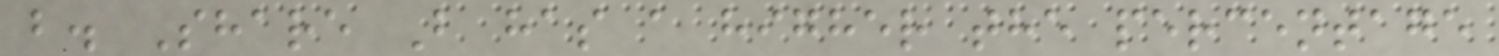b. Share B has a higher the percentage
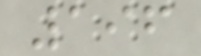196
